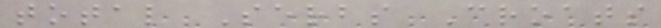total Serbs Croats
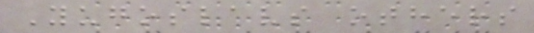Yugoslavs others
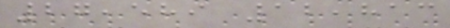27,589 12,813
